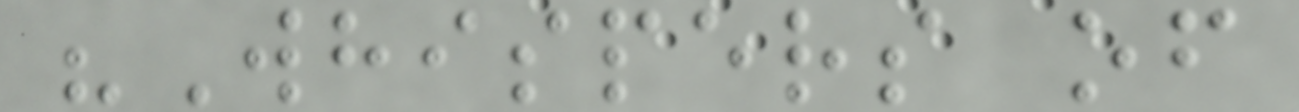"Whispers of
